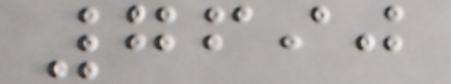7690
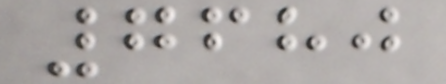7680
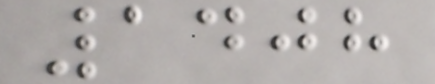1408
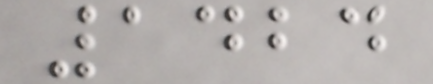1424
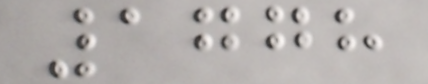1778
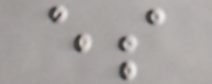es
